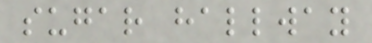sugar hallway
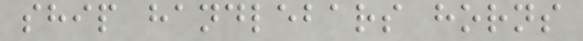ship handlebars horns
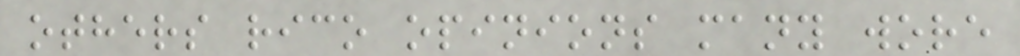others rico opinions many wore
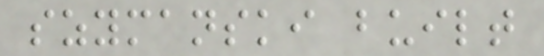szymanski built
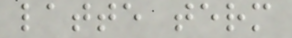latte term
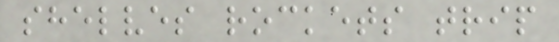shelves rockets trip
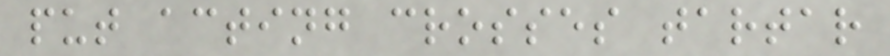put acting crosses tartar
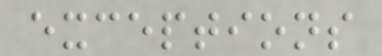exceptions
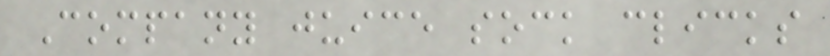Company juice sock clicks
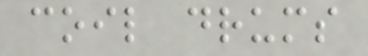coil drums
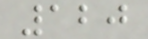120
